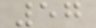57
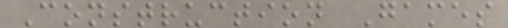Construction Games
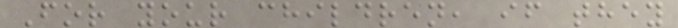For your children, if they
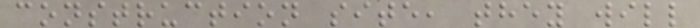construction site, they will
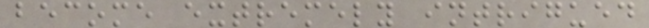become extremely intrigued
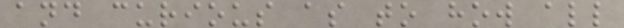and curious as to how all
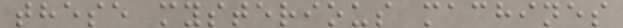these mysterious machines
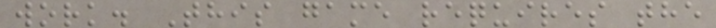work. This game requires the
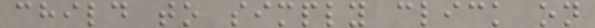child to simply click on
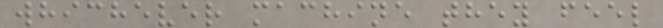whichever machine they feel
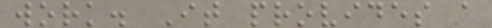work. It provides a
